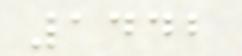1442
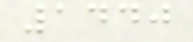1440
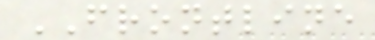FRONTLINE
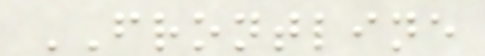FRONTLINE
